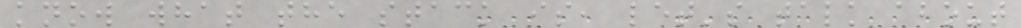know what the stack is, let's talk about
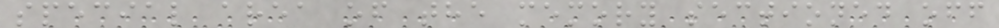special area of the memory sectioned off
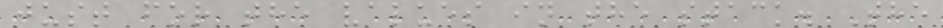just for the values in the stack. The
